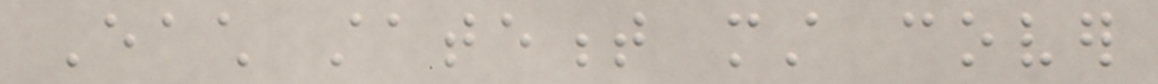Each statement must cover
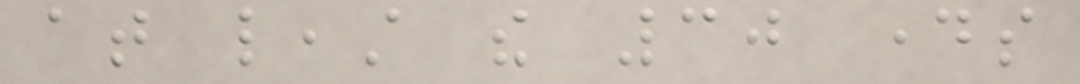at least the 30 days
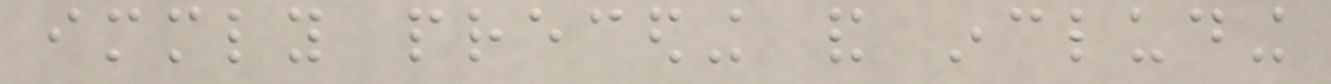immediately preceding and including
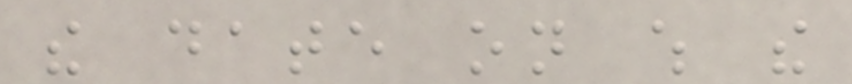the date on which the
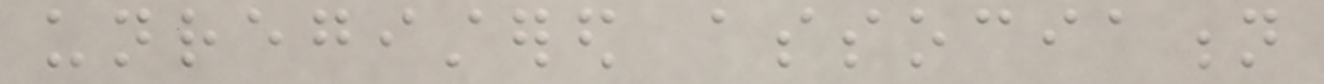unregistered association
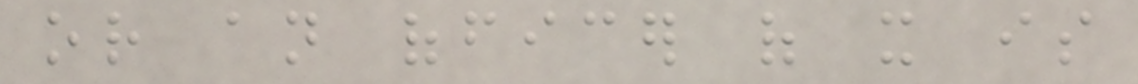or an officer of it is
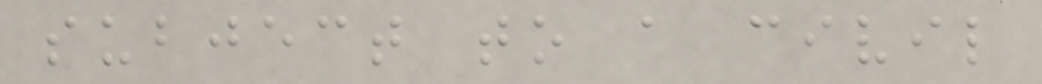subject to a civil
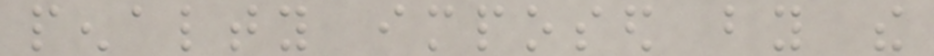penalty imposed by the
